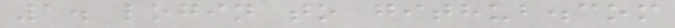1. login to github.com
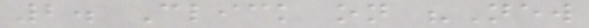2. Click on "New
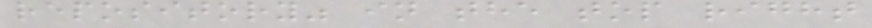repository" in the top right
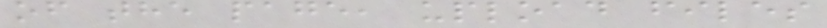of the page, upload files
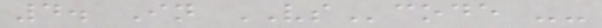4. In VScode --
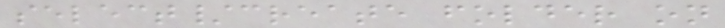select/create folder on
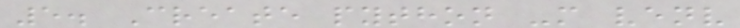5. Create python -m venv
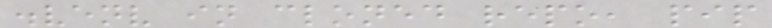.venv in cloned repo, pip
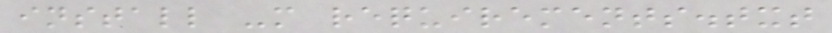install -m requirements.txt
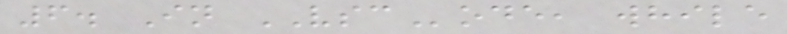6. In VSCode, while
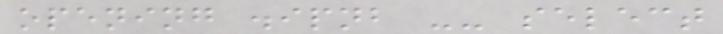opening .ipnb -- select
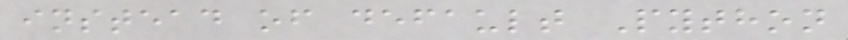instead of default Python
